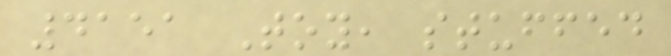4151 Toy, stuffed
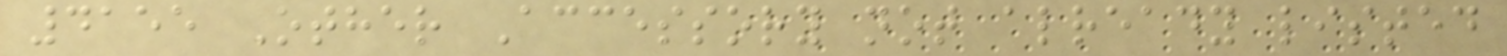4155 Other Accessory not already listed
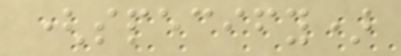(specify)
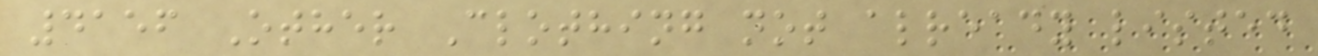4156 Other Clothing not already listed
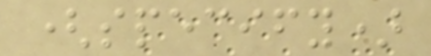(specify)
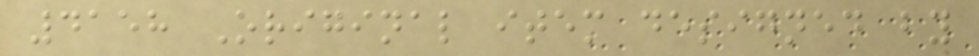4158 Original item designed by
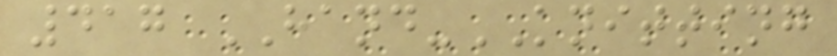417 HAND-KNITTING
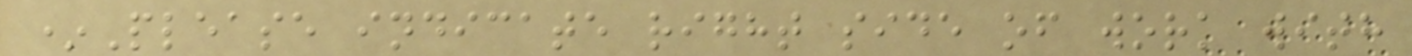*Please indicate right side of work with
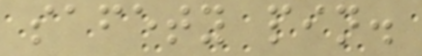safety pin.
